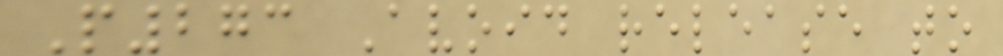P273 Avoid release to
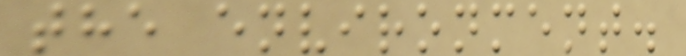the environment.
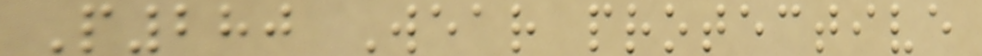P280 Wear protective
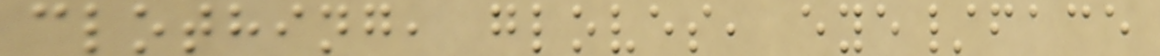clothing, gloves, eye/face
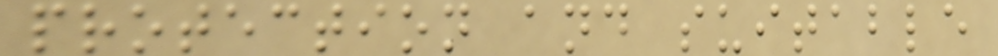protection and suitable
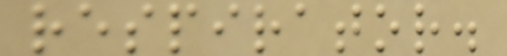respirator.
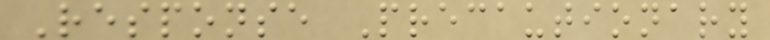Response Precautionary
